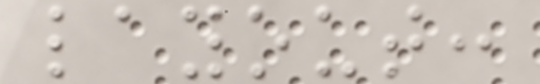layout:
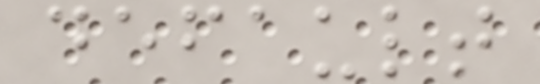default
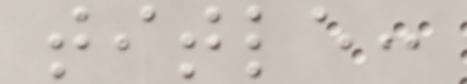title:
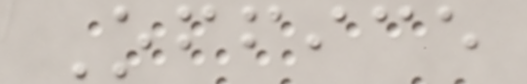Office
